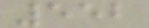552
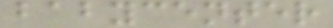babycenter
